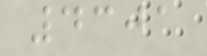4301
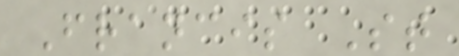Francis St
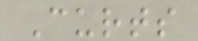Curts
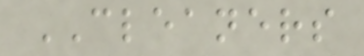CLEANERS
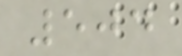504
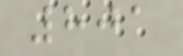801
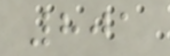801
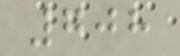708
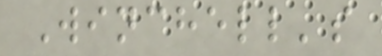Winchell's
